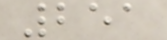251
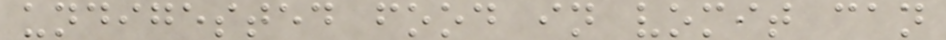undigested food in vomit can
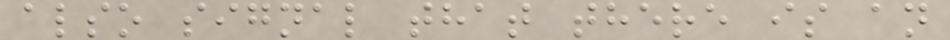also signal that there is an
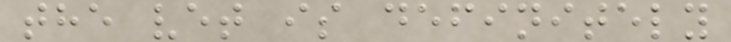the vet is definitely
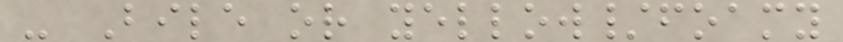- Bile or yellow/foamy
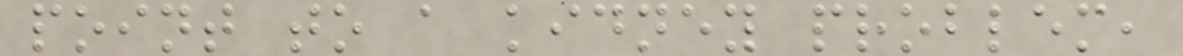point to a kidney problem,
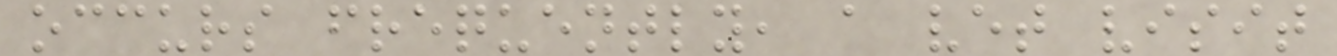occurs frequently, a vet visit
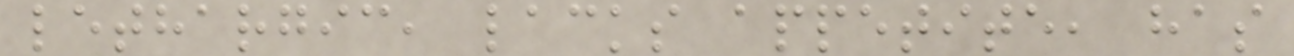lethargic, lacks appetite, has
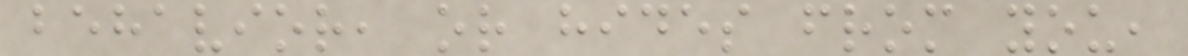behavior, or hides from you,
